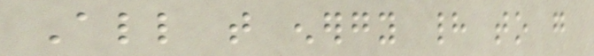All that energy had to go
